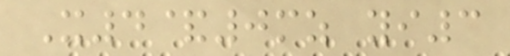X4&0mz yi3
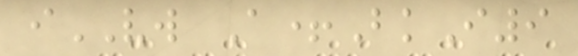iVW A+BkI9
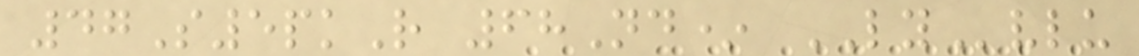47S5pkR 68Nd* LYvlu
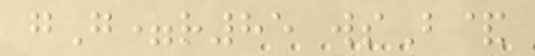gG=r85 wsB&
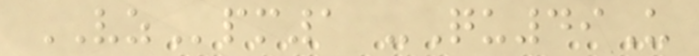VZpm1 -Qu49U
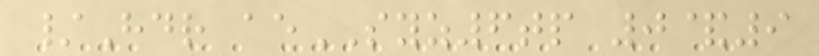/Hdr aeSYZ6tp 0&9
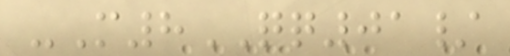-M8QQ01/
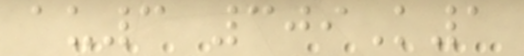au3 309K1
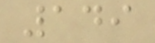149
